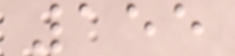155
